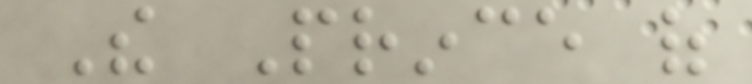The Prince of
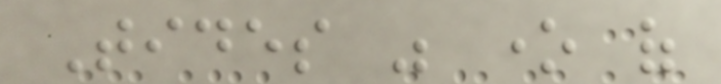Tides was one of
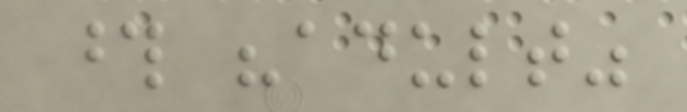those "adult"
